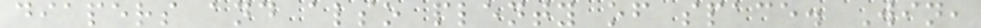diapers and also plenty of space. Win,
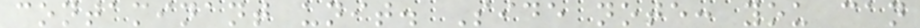contaminant unit. Side note: you can
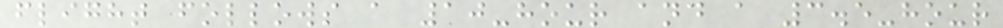flight follows a 10-hour and a 3.5-hour
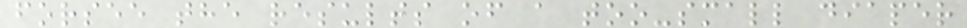forsee the results of a too-small diaper
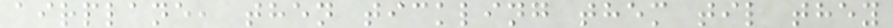airplane, then tickling them til they
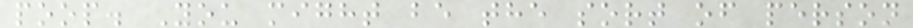poop. You might be the sort of person
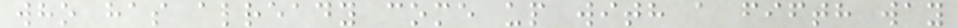who has already come up with a fifth way
